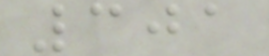301
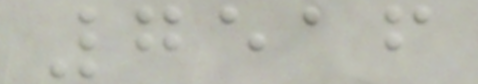7516
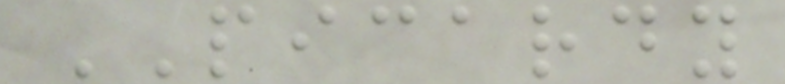PICARDY
